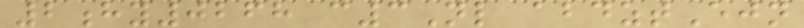2hy0268 c3Nl abdztEjn
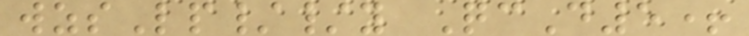wzsLp//y QcD5+
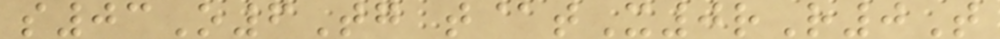s03O6Tg t@tX0rR0T
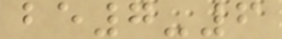be7-6
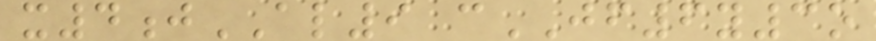x4jAL9 cJF6y3o
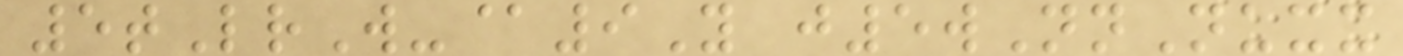5tLrW-@9Y j5wNnNuxx
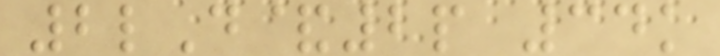2lD&2p 34k
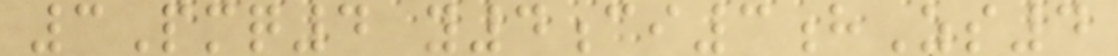3Pmq4 y4ci3hZs4
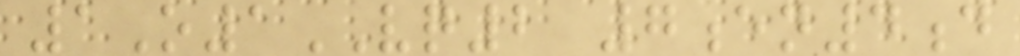1O1VQ2 7en4d
